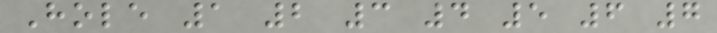Hole 1 2 3 4 5 6 7
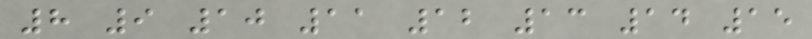8 9 10 11 12 13 14 15
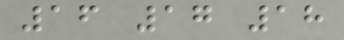16 17 18
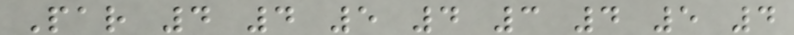Par 4 4 5 4 3 4 5 4
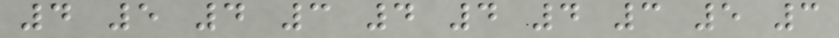4 5 4 3 4 4 4 3 5 3
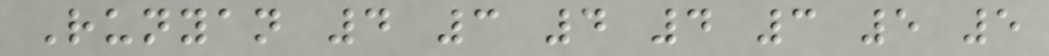Runyan 4 3 4 4 3 5 5
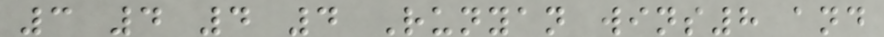3 4 4 4 Runyan wins8 and
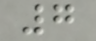7
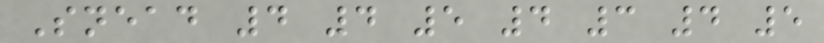Snead 4 4 5 4 3 4 5
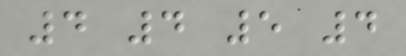4 4 5 4
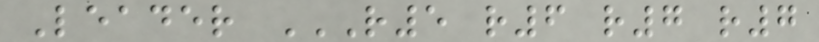Leader R5 R6 R7 R7
